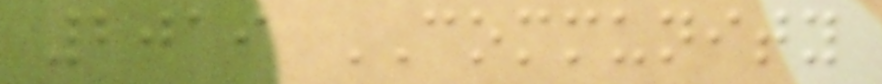2019 COMMUNITY
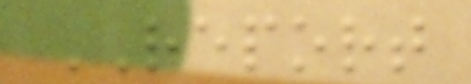REPORT
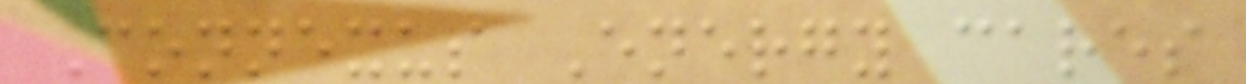Connexus Energy cares
